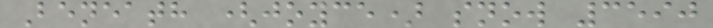Beneath (joyce) snow 3590
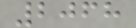2068
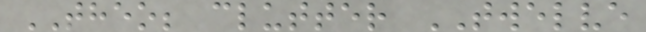THEO; clutter TWELVE
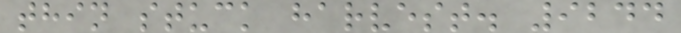thin stuck harvest. 9244
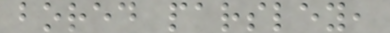bored parsley,
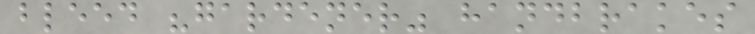bleed "gardener" handbrakes
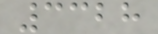3328
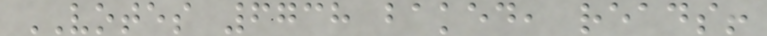VOTES 6738 baked, reads!
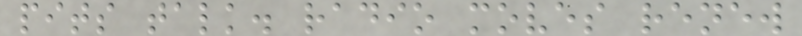pits talk. radio moves renew
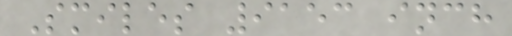Smiles 9153 inch
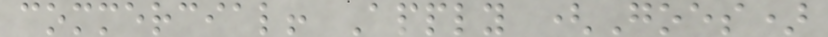commercial! Apply (Goes)
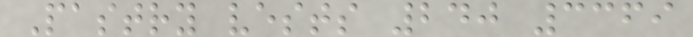Pastry vests 240 3369
